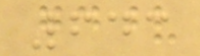643
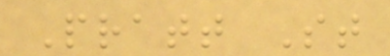Pratt St
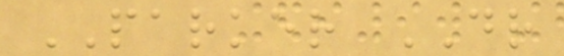PARKER DR
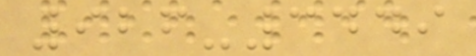926-3449
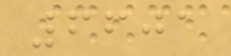6601
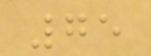75
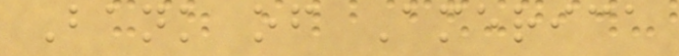Bank of America
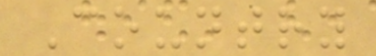Country
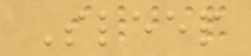Sleep
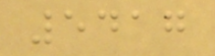5417
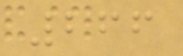266
